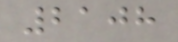2108
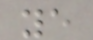ye
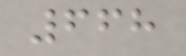668
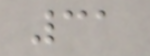31
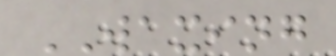WAXING
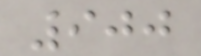900
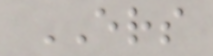ERS
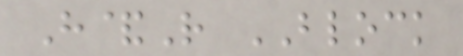H&R BLOCK
